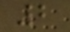2
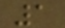1
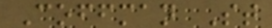Coffman St
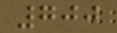700
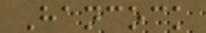Hancock
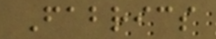Fabrics
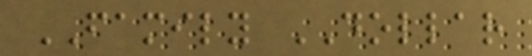FAMILY DOLLAR
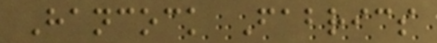Hancock Fabrics
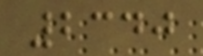2340
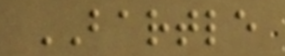BARTLE
